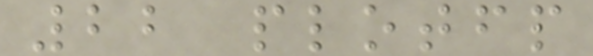22 plotfp
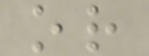or
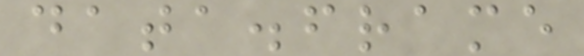data.frame
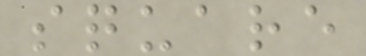square
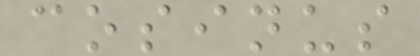cosinus
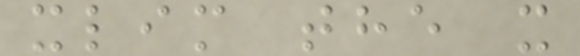xlim the x
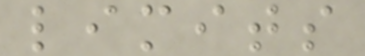limits
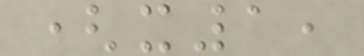(x1,
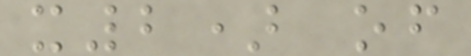x2) of
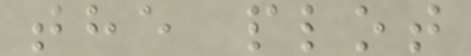the plot
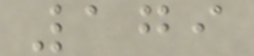179
